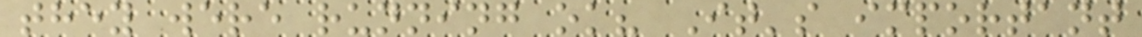they were running ok? It's important
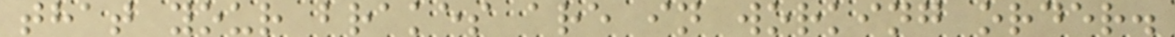that your brakes are in working order.
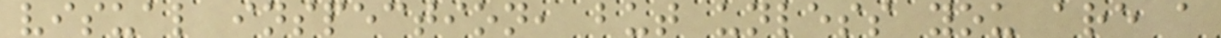visual inspection, but unless you are a
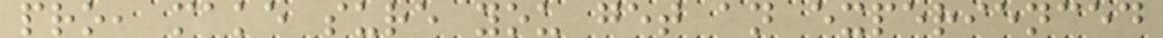pro, make sure you get an experienced
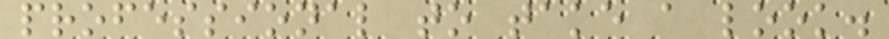professional to take a look.
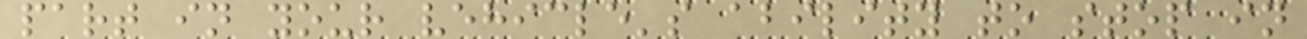part in your vehicle's ability to stop in
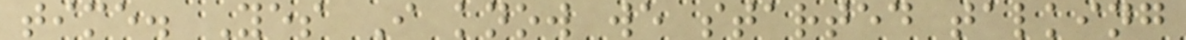time. Yes I know we started talking
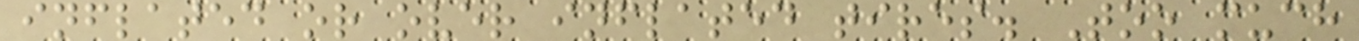inflated or over inflated tires. Too much
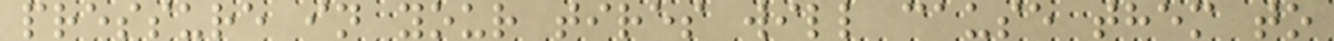pressure in your tires will cause them to
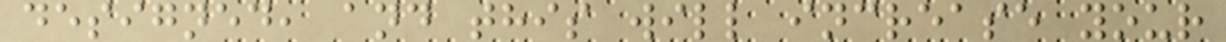designed, and this will increase your
